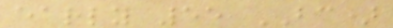early 55 BC)
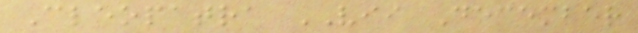Cleopatra VII December
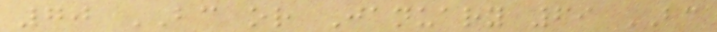70 BC or January 69 BC
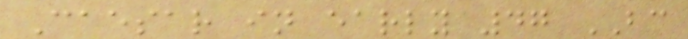Caesar in early 47 BC
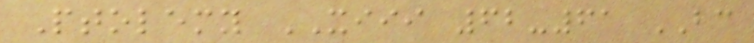Ptolemy XIII 62-61 BC
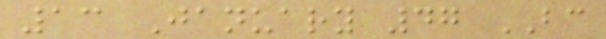13 January 47 BC
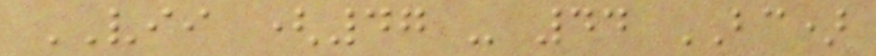VII (47 - 44 BC)
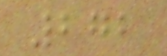272
